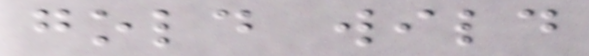gold wild
